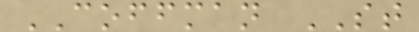COFFMAN ST
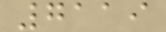7119
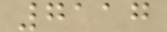7117
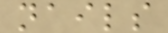nails
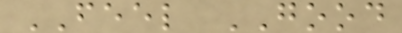FEEL GOOD
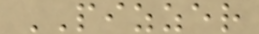PIZZER
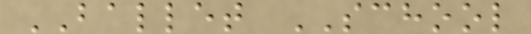BALLET SCHOOL
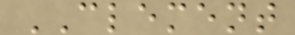CLEMENT
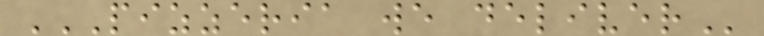PIZZERIA WE DELIVER
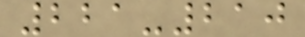221-210
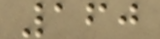160
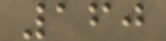160
